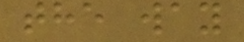the way
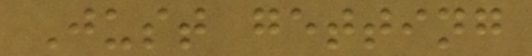Just getting
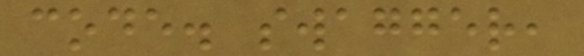code. swagger,
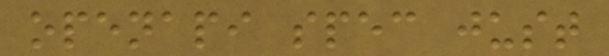openapi spec just
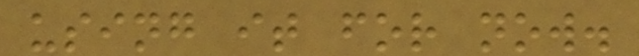using it for now.
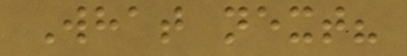What next?
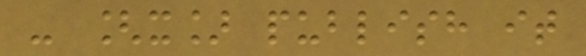- [x] publish it
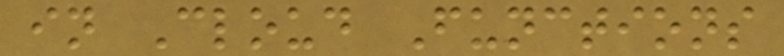in Cloud Functions
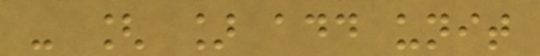- [ ] add unit
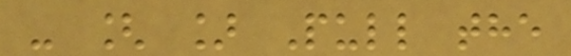- [ ] Pull the
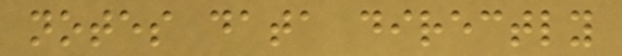notes data directly
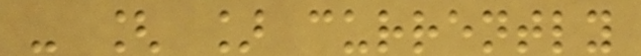- [ ] currently
